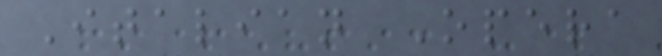Italian Opera
